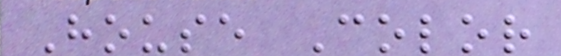House Color
